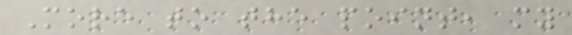More to the point, my
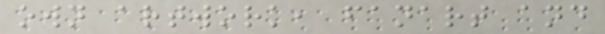own artwork, fanart and
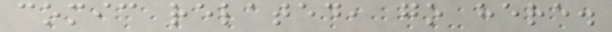comic related, go here.
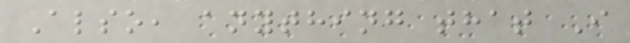Also, anything that I
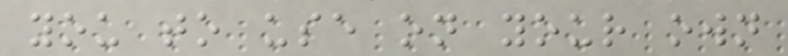you to use on your own
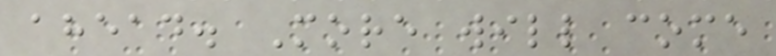ahead. More will come
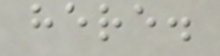here.
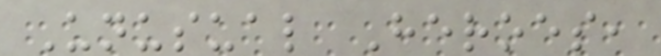Unusual Heroes,
